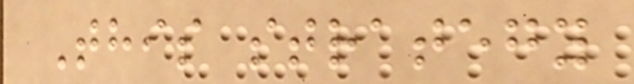This strategy
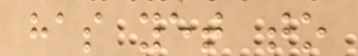has yet to
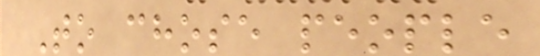To chose people
